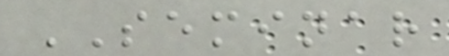SEMINAR
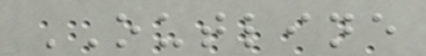OUTLINE
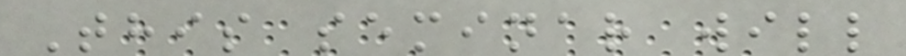This seminar will
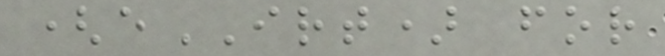(eIRT) for
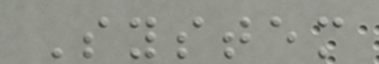System
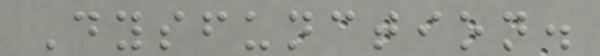Dysfunction.
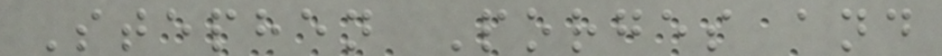Stephen Porges and
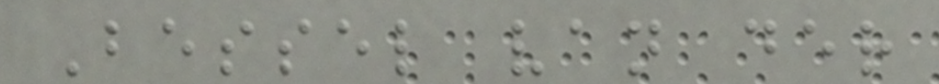Bessel van der
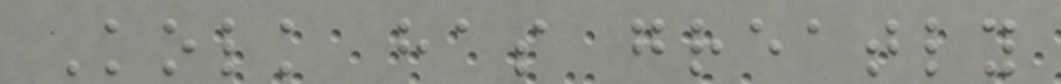Kolk has greatly
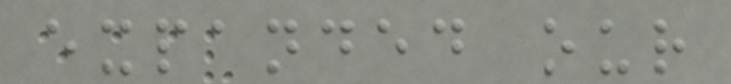expanded our
